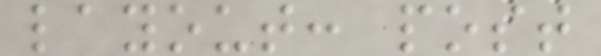layout: post
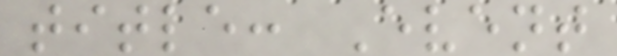title: Event
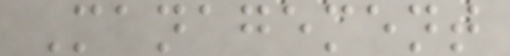Management
